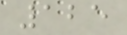125
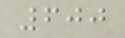600
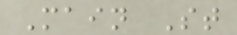Main St
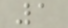1
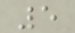5
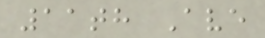11th Ave
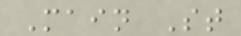Main St
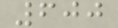600
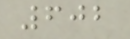602
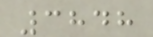3848
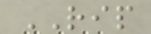RIP
